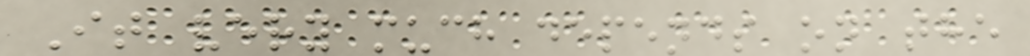It very much depends on the
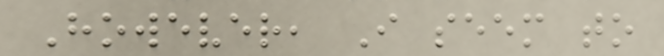However, I seem to
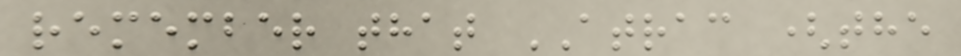remember that ATRAC (the
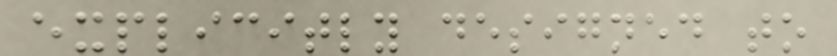explicitly designed to
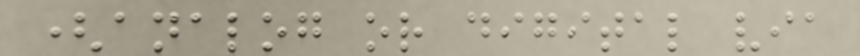(analog or digital via
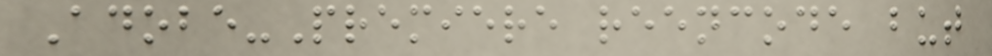Adobe-Premiere reencode but
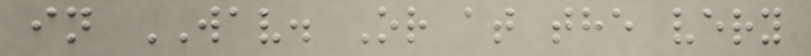in WAV. Or at the very
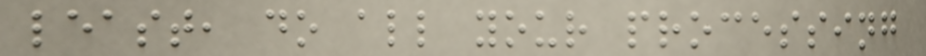least, do all your processing
